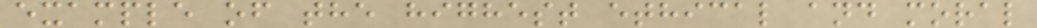example of the highest ethical and moral
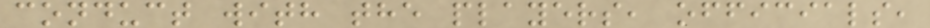conduct with the players, officials,
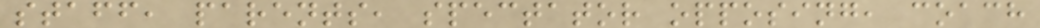staff, parents, spectator opposing, coach
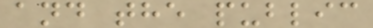and the public
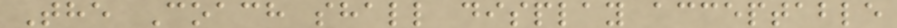The Coach shall display acceptable
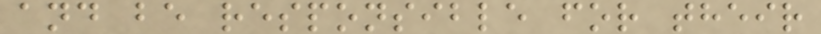and be responsible for their
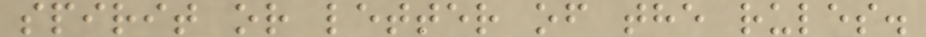spirit or letter of the rules.
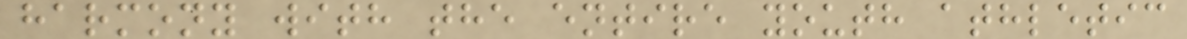harmony with the entire youth athletic
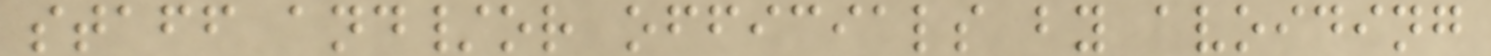staff and/or officials by avoiding
